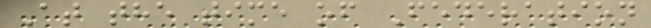At the time of Federation
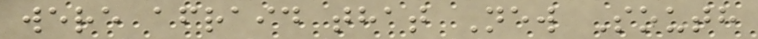were afraid that New South
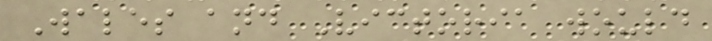Wales and Victoria would
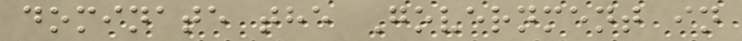dominate the Government in
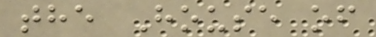the House of
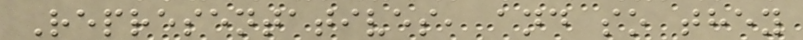Representatives, and so they
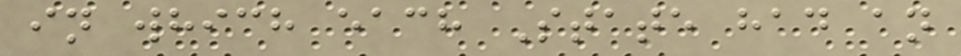in which each State had an
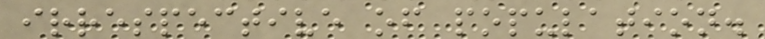irrespective of population.
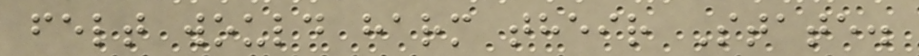felt would harm their State.
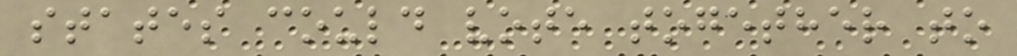states could vote together to
